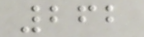262
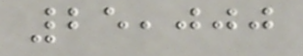25,000
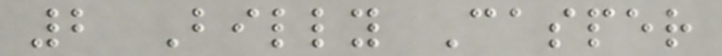2 Billy Casper
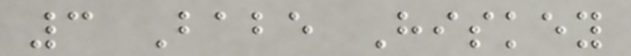3 Babe Hiskey
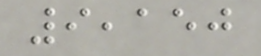9,150
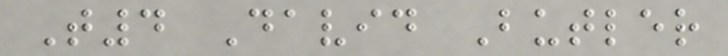T4 David Butler
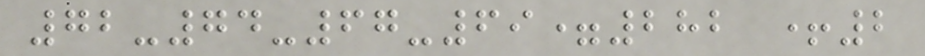72-74-67-69=282 +2
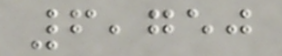6,750
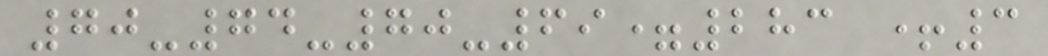70-74-70-69=283 +3
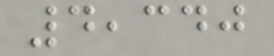4,340
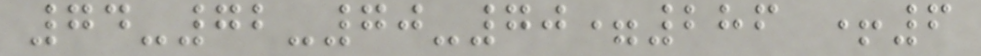74-72-70-70=286 +6
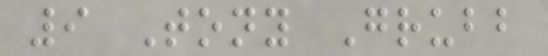9 Tony Grubb
